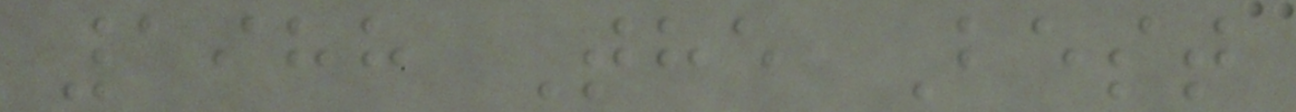1988 The Best
